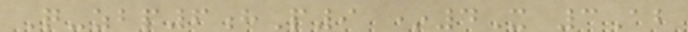Q-zbp6hP9 *4X 3Ab
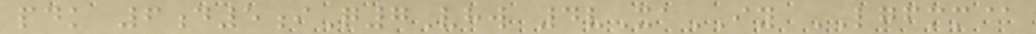pdk 6d5iQ7Vhw 4vXaIY LGFMM@
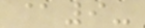@9-
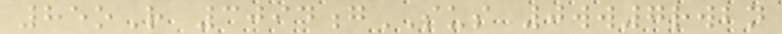85oR 3094gSUS 0ww7rwbn
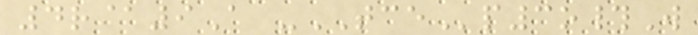4r@9A -TCEp3o#W
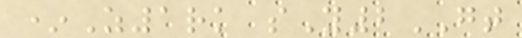*Z1rk sY2GT
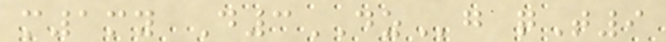m1my D3DZg qT9
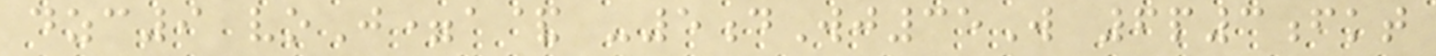dzc9 voJ=a& -5dWj35W 6p3fkt
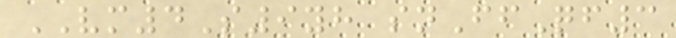VM4S9yh snFfQf3
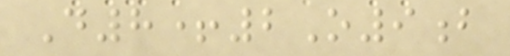D8+2O9b
